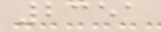2351
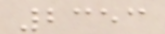2353
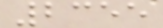2355
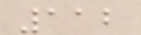112
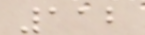112
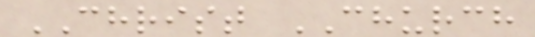CHRIST CHURCH
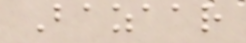Bazaar
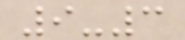9-3
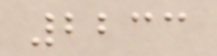2233
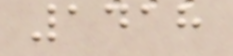1418
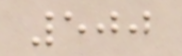500
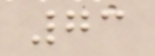73
